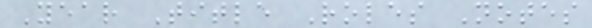Year Title Roles Notes
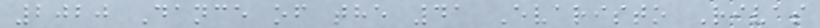2020 Dance of the 41 Evaristo Rivas
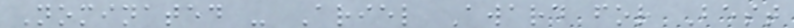Nominated - Ariel Award for Best
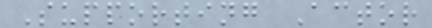Supporting Actor
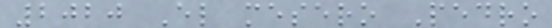2020 El mesero Pedro
